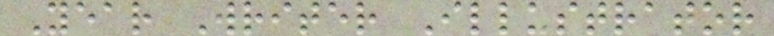Year Writer Illustrator
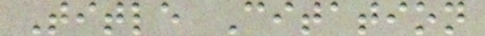Title Citation
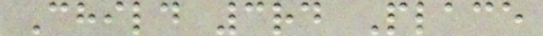Child 3rd Place
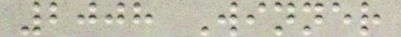2008 Winner
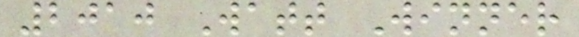2010 Watt Winner
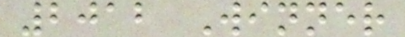2012 Winner
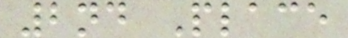2nd Place
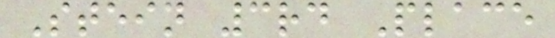Stein 3rd Place
